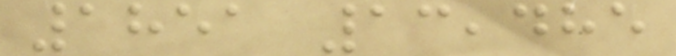1851 13,485
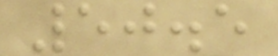50.5
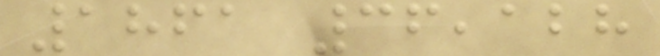1861 36,128
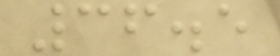36.5
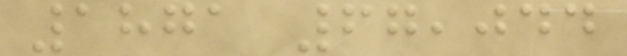1871 67,044
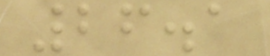26.1
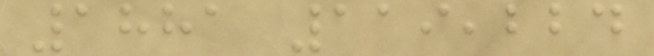1881 119,224
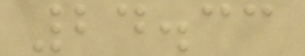24.33
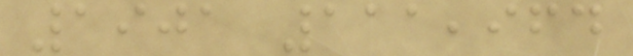1901 111,964
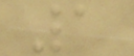1
